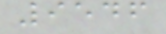9546
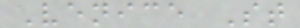Venice St
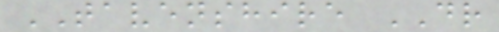TAVENSHIRE DR
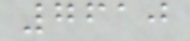7610
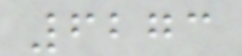6273
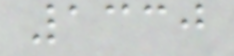1330
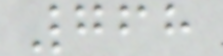768
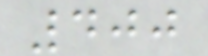400
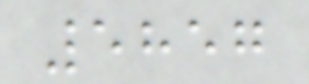5857
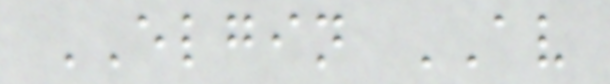ELGIN AV
